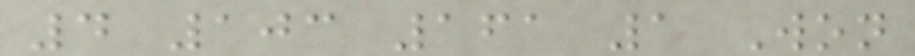4 103 161 1 Won
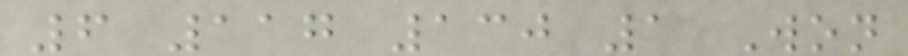6 117 130 1 Won
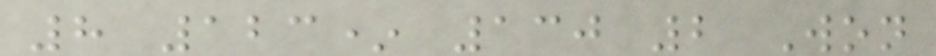8 123* 130 2 Won
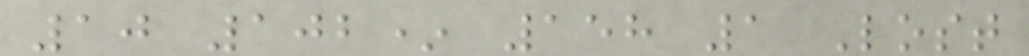10 102* 158 1 Lost
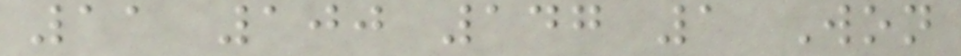11 100 147 1 Won
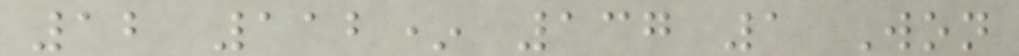12 112* 137 1 Won
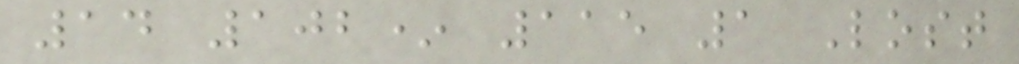14 102* 115 1 Lost
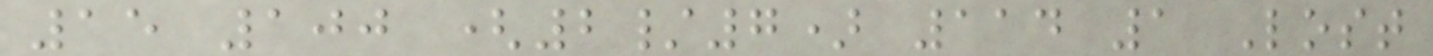15 100 (2/7) 114 1 Lost
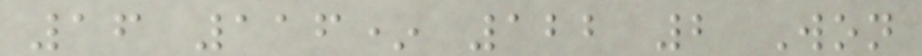16 116* 122 2 Won
